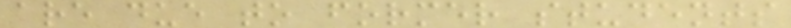are due to former students
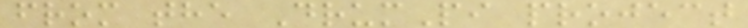from the DrumPi project
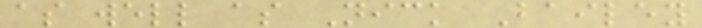as well as Nick Bailey
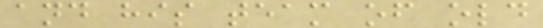and his team of old
